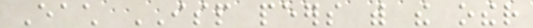Each ISP peers with the other
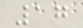17
